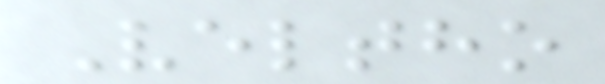Veltho
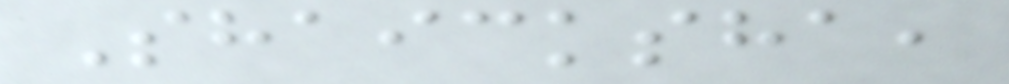Shaicksha,
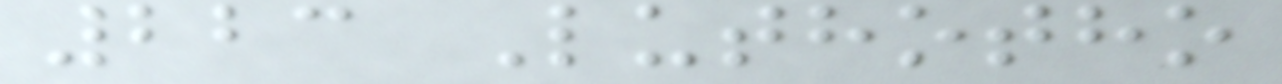223 Luthotho
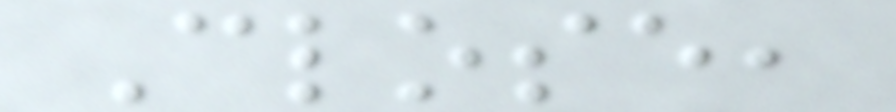Close,
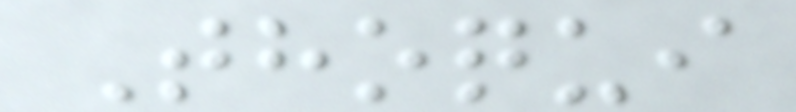Thoqui
